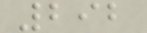292
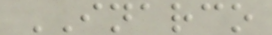INARCO
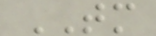TM
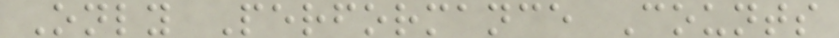Only Performance Counts
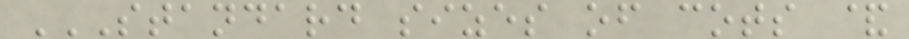STANDARD SIZES OF COTS &
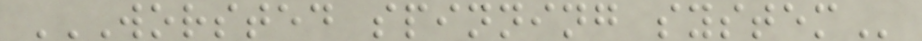WORSTED SPINNING SYSTEM
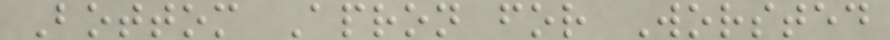Bottom Apron for Worsted
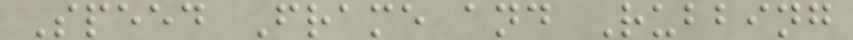Speed Frame and Rubbing
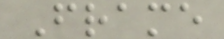Frame
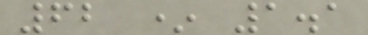62 * 1.1
